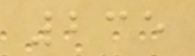235
